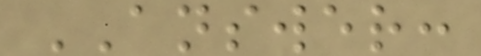ANSWER:
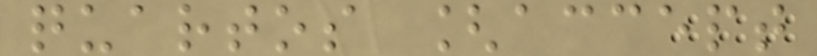quartos [accept
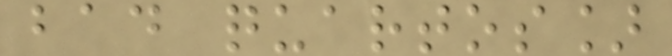bad quartos]
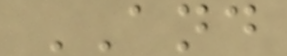AND
